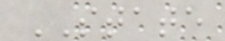STATE
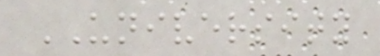UNIVERSITY
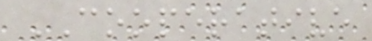COOPERATIVE
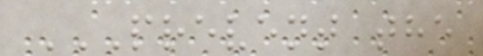PREVENT THE
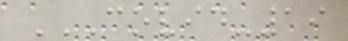COVID-19
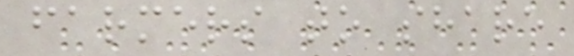farmers to share
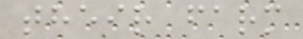their farm
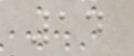14
